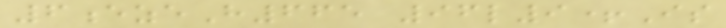6ezeH665 96l9+Is
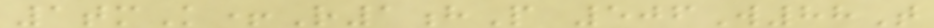1tmK+R1hP 506W88T
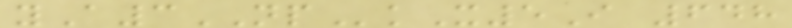yA3NPkX5I 648
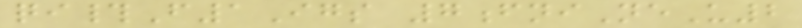qi#F1Igs 7fniNeU2
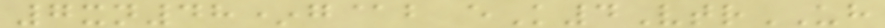7xn48*g@b eK4VtrUH
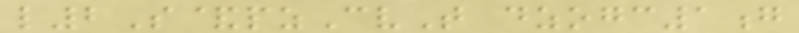l2S&pzCvT dzogc1g
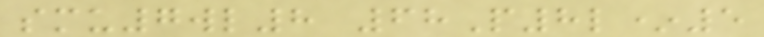smu7wl8 68P8l*5
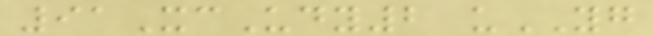91XcUdy2 uYG
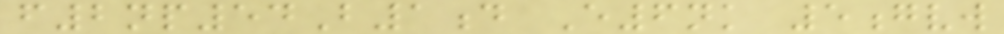f2np54B1d E6nk 5gvw
